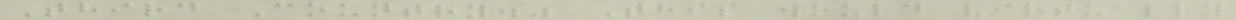Third Country." This would virtually
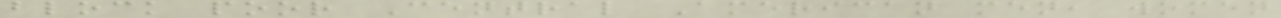block poor Central American men, women
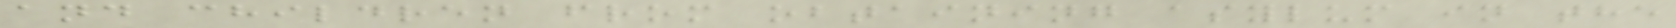and children from obtaining asylum in the
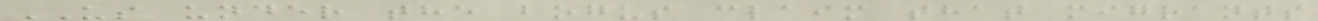US under the bogus claim that migrants
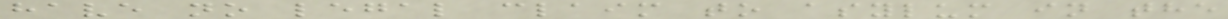have no legal claim to asylum in the
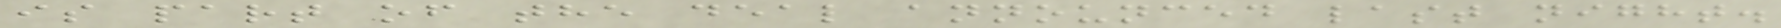is part of the deal announced last night.
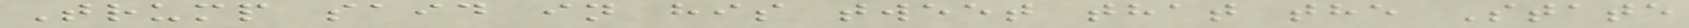Trump said in his tweet that the State
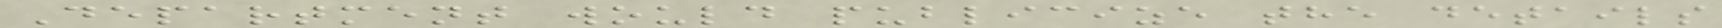Department would publicize the details
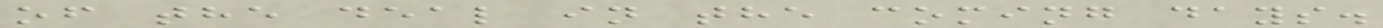of the deal in the coming days.
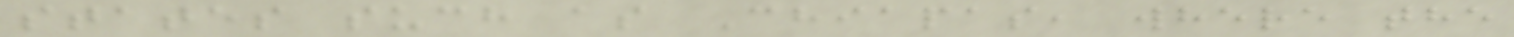states such as Chiapas, where the
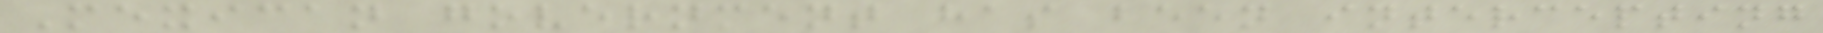Mexican government has been intercepting
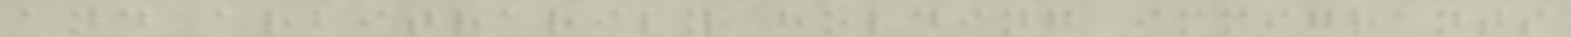and arbitrarily holding immigrants
